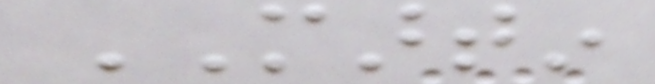MARTIN
